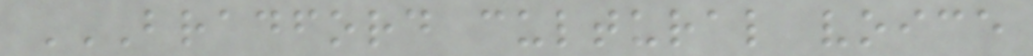BRADFORD CULTURAL VOICE
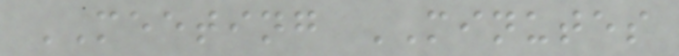MEETING MINUTES
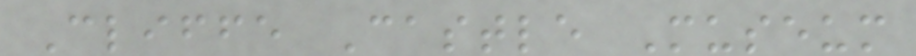Cliffe Castle Museum
